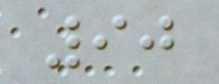90
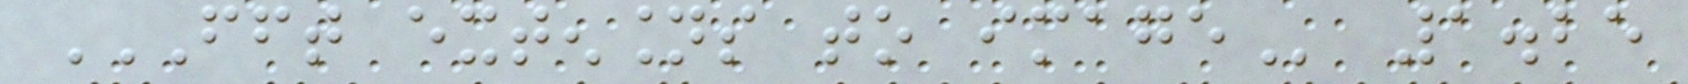FFT EXTENSIONS TO IMAGE 1.25
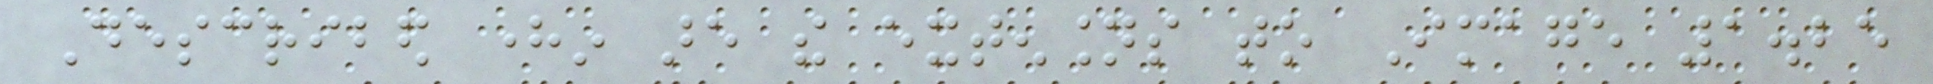Described herein are the extensions to Image 1.25
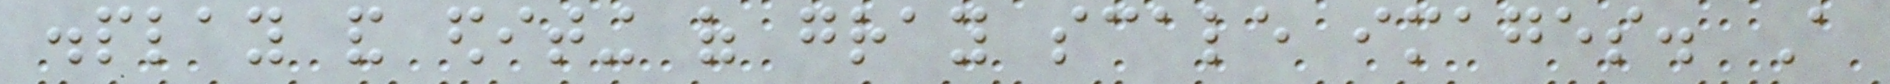display and editing of gray scale images. A
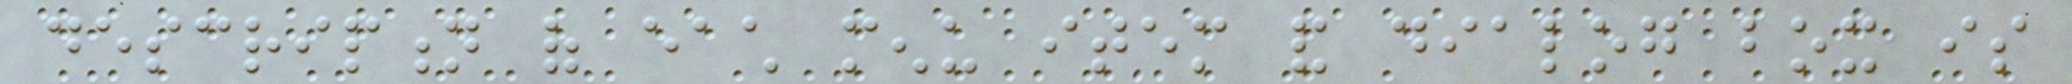description of each menu item and dialog box is
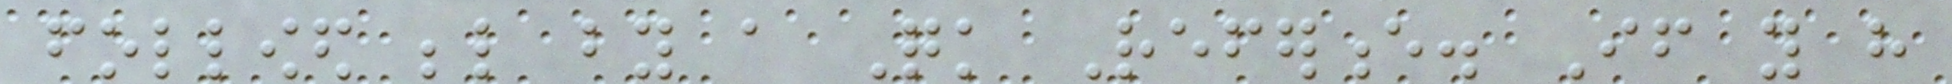followed below by a Quick Reference. If you have
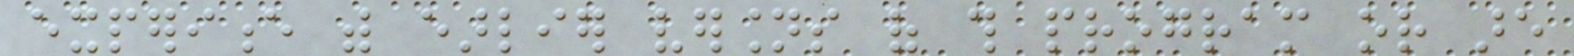experience with earlier versions of this program or are
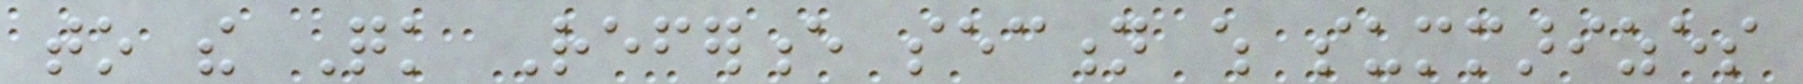to the Quick Reference section which summarizes
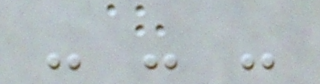- - -
